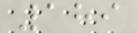189
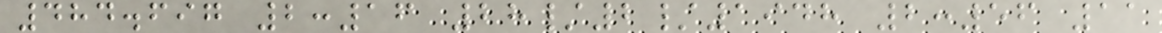484.697 2:16 28/2/1948 2:56 11
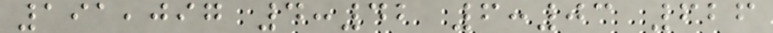191,097 4:42 6:03 626
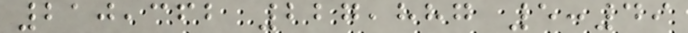210,362 227,887 5:49
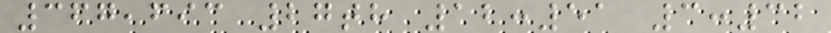367,693 27th 12:51 3:32
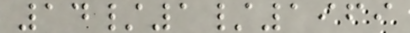14/1/1969
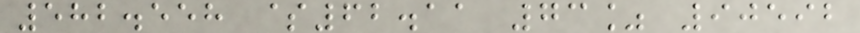582.558 $62.11 73% 90592
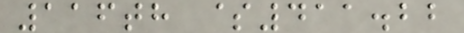116th $411.22
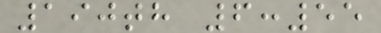190th 6:55
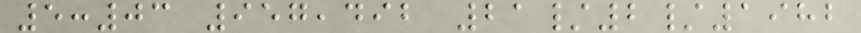5:03 957,492 21/2/1982
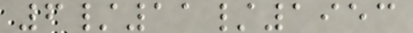6/11/1953
